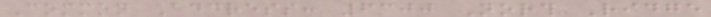Common Address: 6300 North Ridge
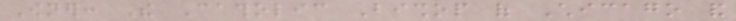Owner: The Catholic Bishop of Chicago and
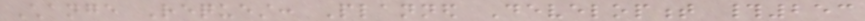Change Request: Planned Development #253
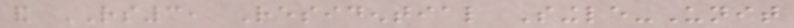and RS3, Residential Single-Unit
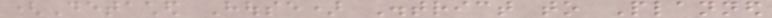(Detached House) District to Planned
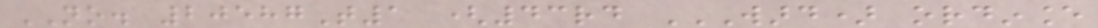NO. 20587T1 (43rd WARD) ORDINANCE
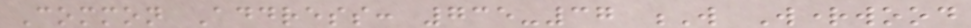Common Address: 735-37 W Wrightwood
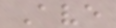Ave
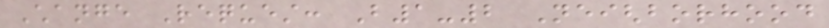Change Request: B1-2 Neighborhood
